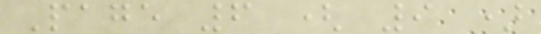Page 6 ( 9 )
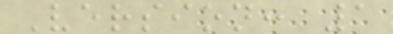Version: 1
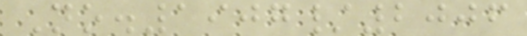No.1907/2006
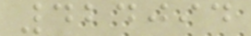424094
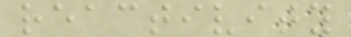reactivity
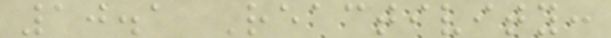10.1 Reactivity:
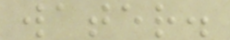water.
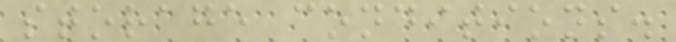storage conditions.
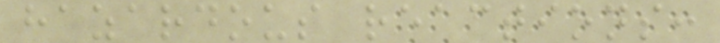hazardous reactions:
